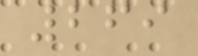269
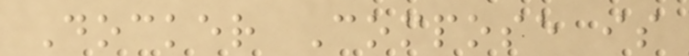Docker Compose is
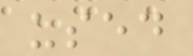used
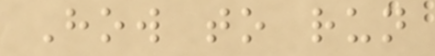How to run
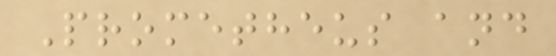Prometheus and
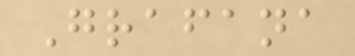Grafana
